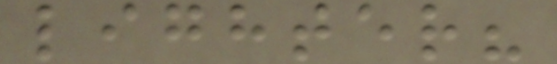lighter?
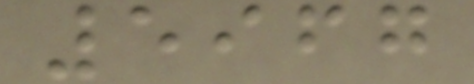5967
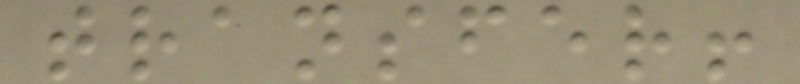transfer!
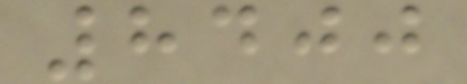8400
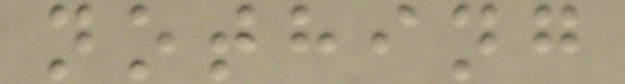nothing
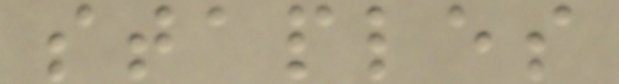staples
